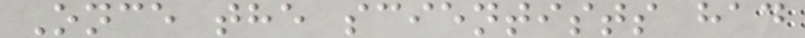Once the scientists had
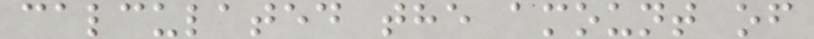calculated the amount of
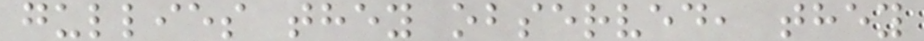gullies they observed, they
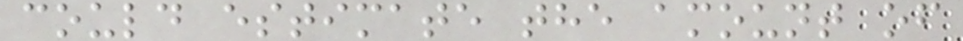could estimate the amount of
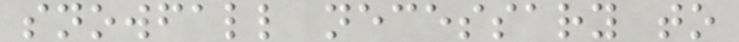snowfall necessary to
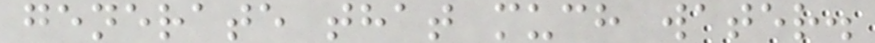generate that much water.
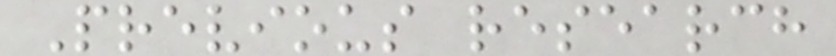Previous research
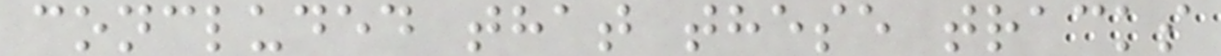concluded that these tracks
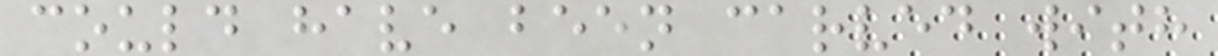could have been carved with
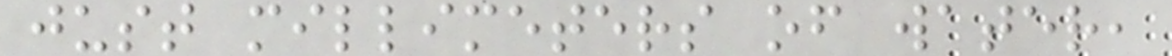just millimeters of water,
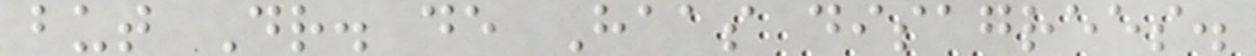but Dr. de Haas disagrees.
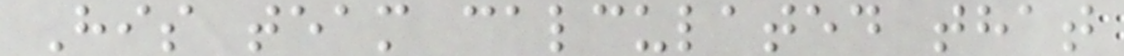His team calculated that
